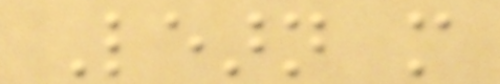Learn more
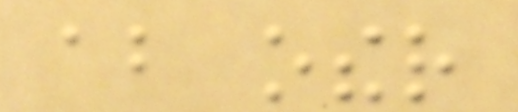about other
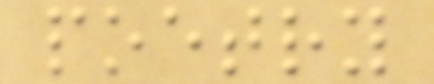poetry
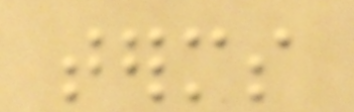terms
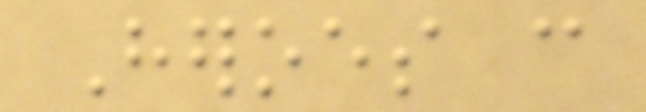Heroes can
